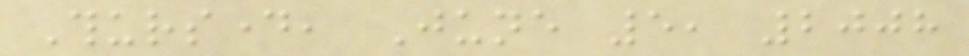Thursday, June 5, 2008
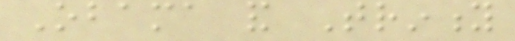Obama and Trinity
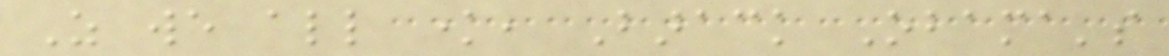As we all know, Barack Obama's
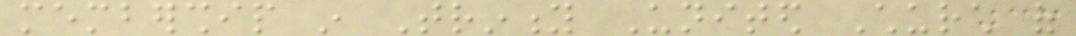membership in Trinity United Church of
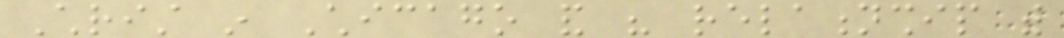Christ in Chicago and his relationship with
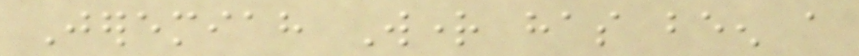Jeremiah Wright has been a
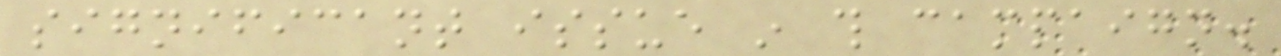significant issue in this campaign.
